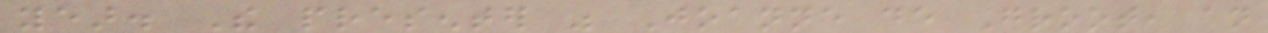year. The presenter was Joanne de Groot, an
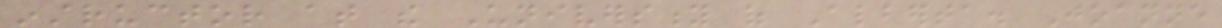instructor at the University of Alberta. Joanne
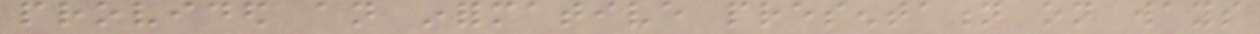provided an informative presentation on ways
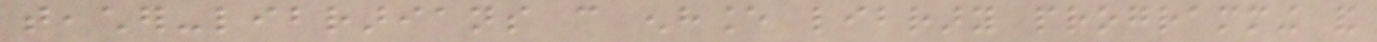teacher-librarians can enhance library programming and
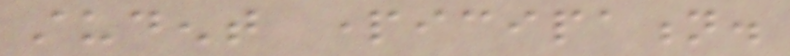student participation.
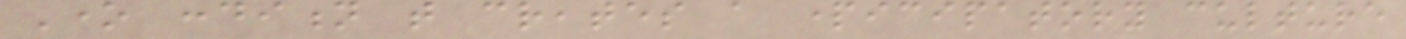One condition that creates a participatory culture
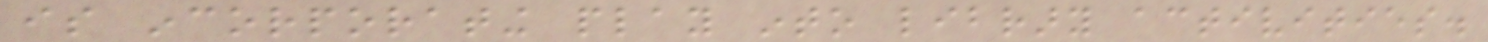is incorporating play into library activities.
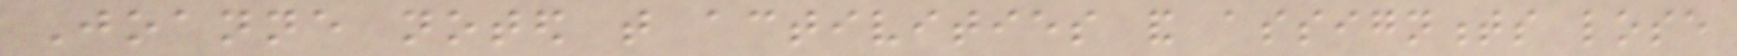Joanne noted that activities and assignments lose
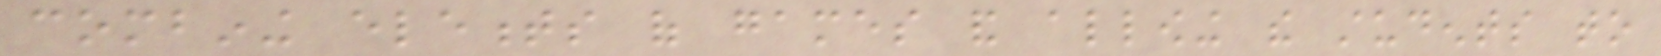combining elements of games and allowing the students to
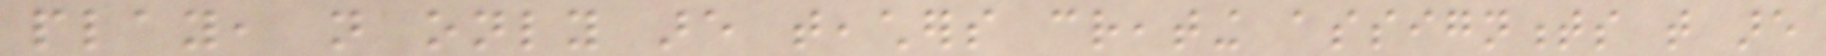play, not only are teachers creating assignments that are
